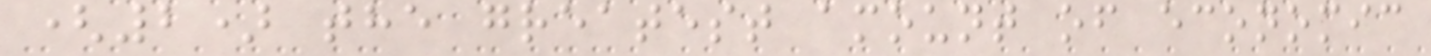(2) the greatest amount of economic
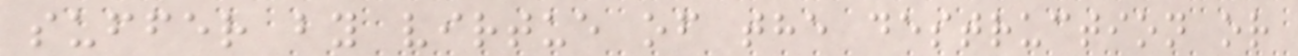suffer by virtue of the destruction or
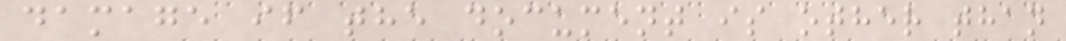damage if the document is other than
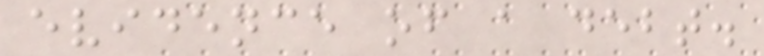evidence of a debt.
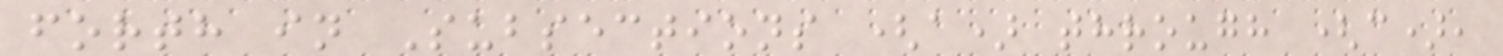forth in Subsections (a) through (c),
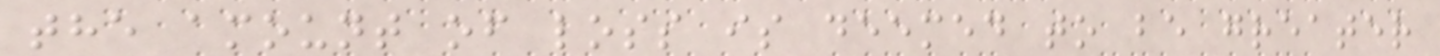the amount of loss is deemed to be greater
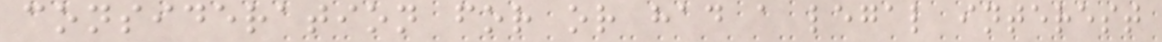consideration for or had a legal interest
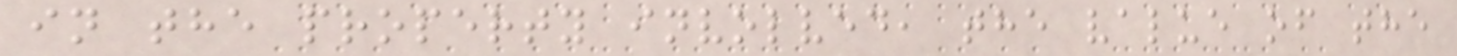in the property involved, the value of the
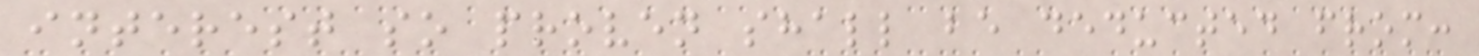interest so proven shall be deducted from:
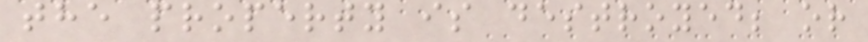the property is destroyed; or
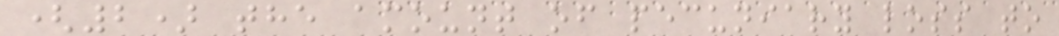(2) the amount of pecuniary loss to
